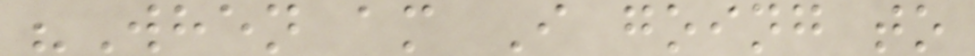"When am I going to
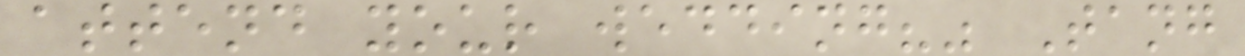attend your wedding?" Tang
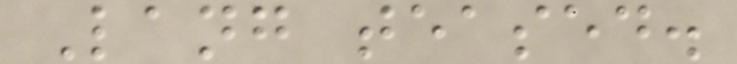Lang teased.
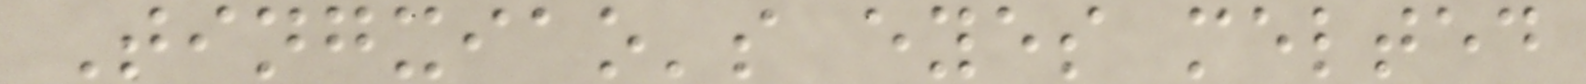Tingxiao's eyes melted
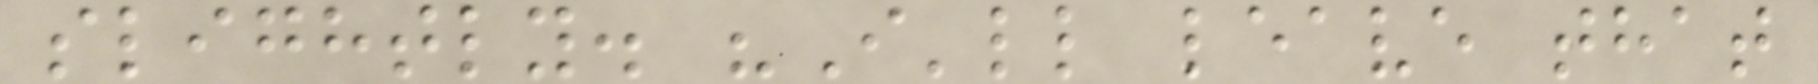slightly. "I'll leave that
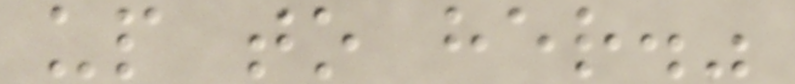up to her."
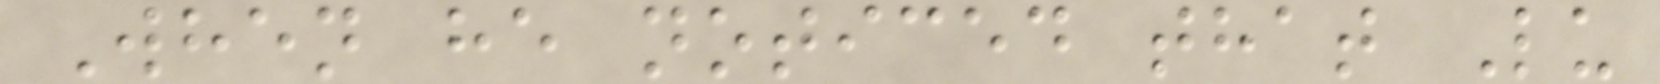When he noticed that Lu
